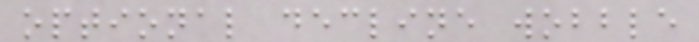optional decline wobble
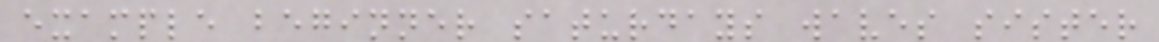example beginner saturdays waves sister
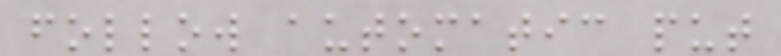follow automatic put
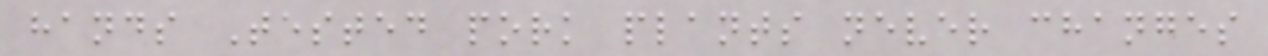hands Tested pork plants never changes
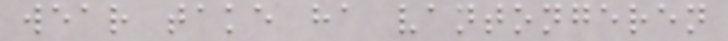wear take ha vantongeren
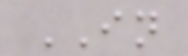IN
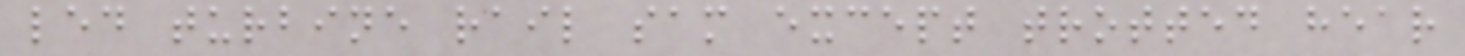led turbine rail sam except trotted hear
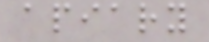apiary
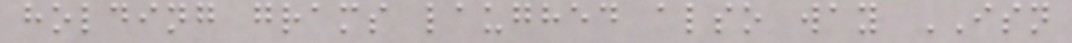holding grams laughed also way ISN
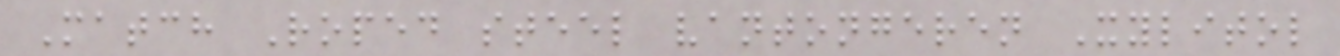Match Roped steel vantongeren Xylitol
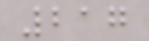217
